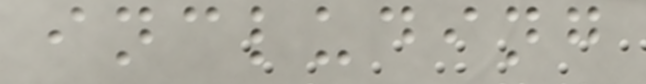including
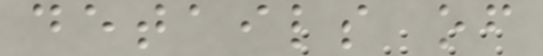details of
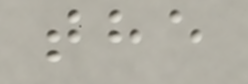the
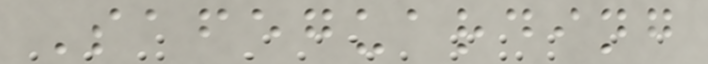Safeguarding
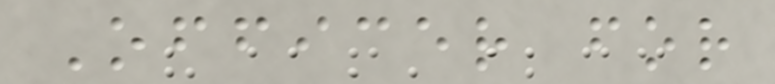Officer for
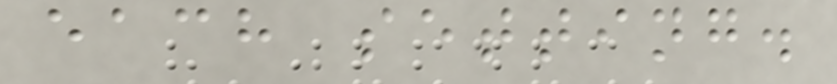each setting.
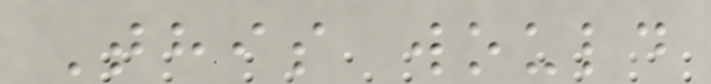This would
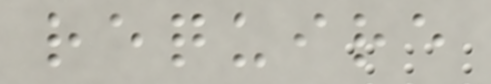require
